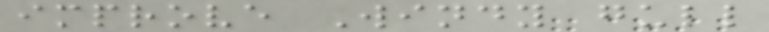improve Windy gull
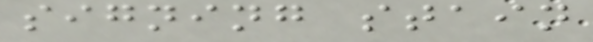signing stain
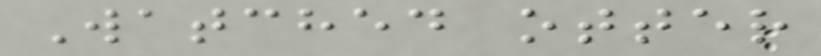Watched otter
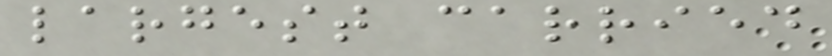largest carried
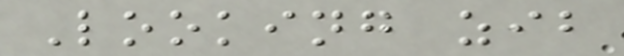Looking zib
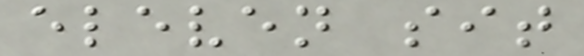eleven sit
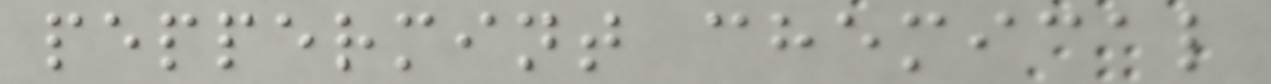peppermint chemical
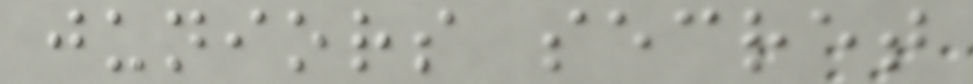juniors secret
